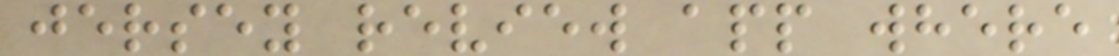jersey review app where
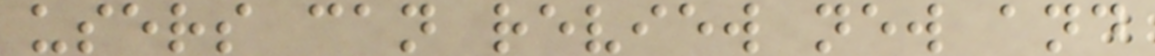users can review new and
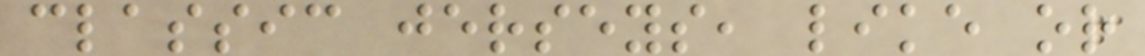classic jerseys, like or
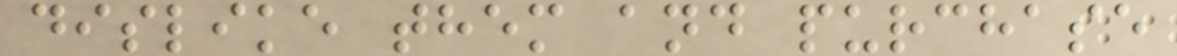dislike them and purchase
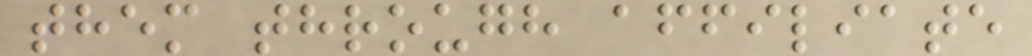them through affiliate
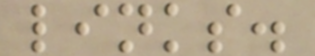links.
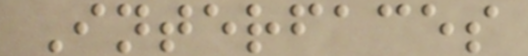Interfaces
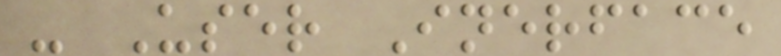- User Inerface
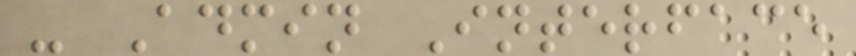- Admin Interface
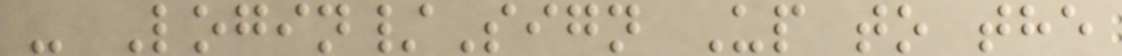- Login/Sign Up to the
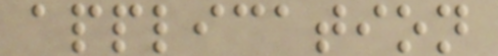application
